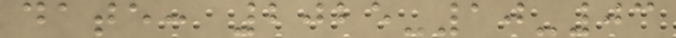date: 2025-10-03
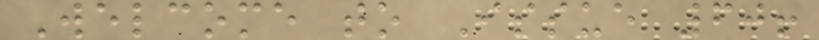Welcome to Issue 60!
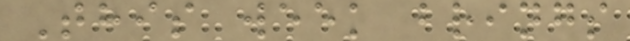This week brings
